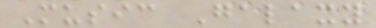Music Galaxy
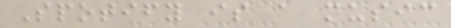Spotify is a music
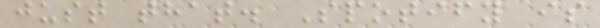just that. Spotify is
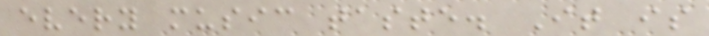every music taste. It is
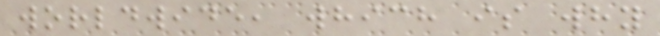worldwide, which is why
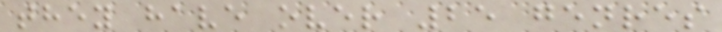they have over 25 genres
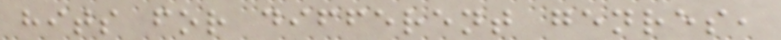hits for different genres,
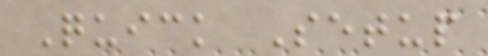Quick Setup
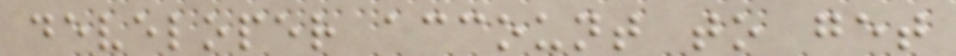developer account to get
